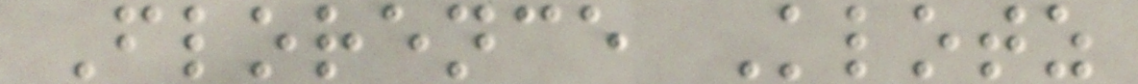Florence Klotz
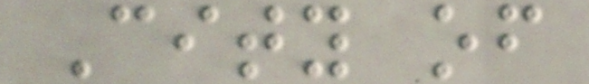City of
